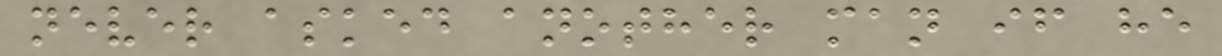never asked another man if he
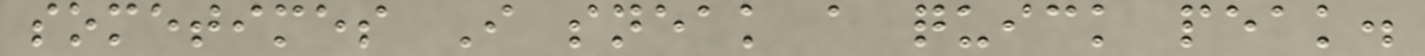sometimes I sneak a quick peak.
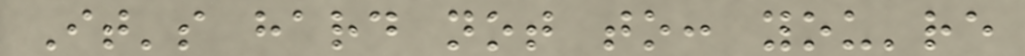It's hard not to: you're
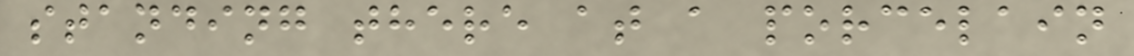standing there at a porcelain
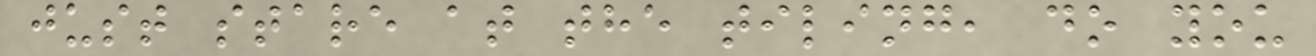just stare at the tiling, do you
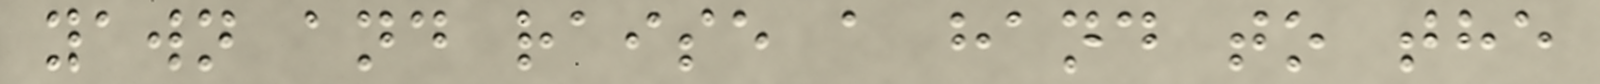yawn and raise a hand to the
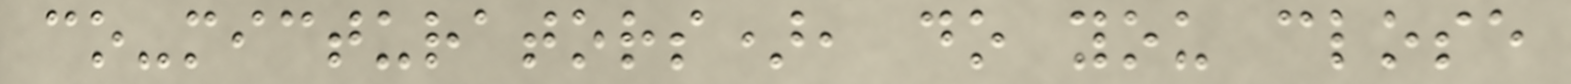co-micturators), do you close
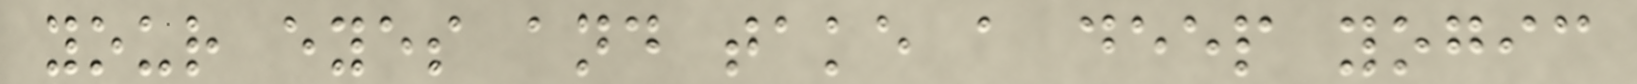your eyes and take a deep yogic
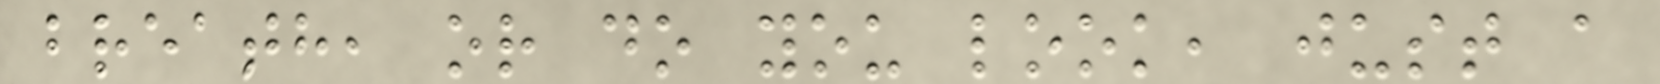breath, or do you look, just a
